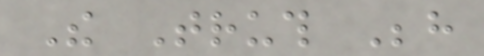The Truth Behind
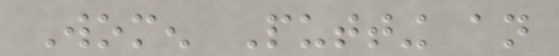Women Putting an
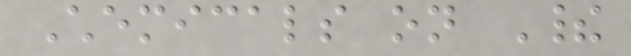Chemicals on Their
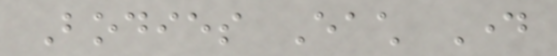Bodies Each Day
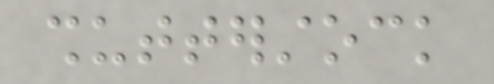shutterstock
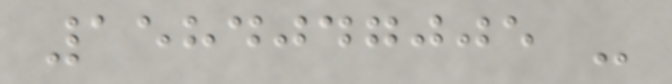1584047005 -
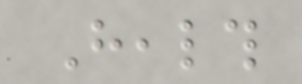Health
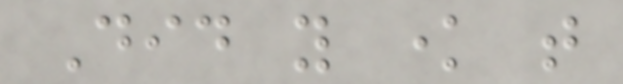Did you know that
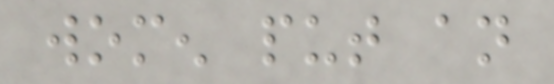women put an
